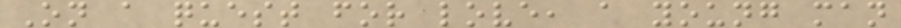On a quest for love, a young man
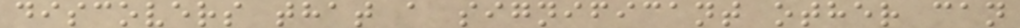discovers that a significant other can
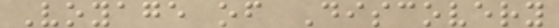Voyage of Discovery
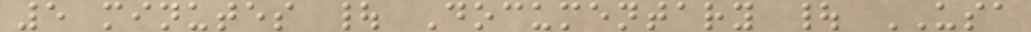5 minutes | Documentary | USA
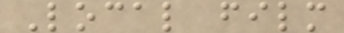Local film
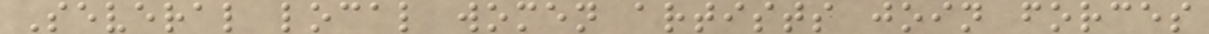Several local women artists join forces
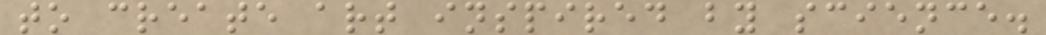to create art inspired by science.
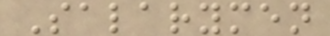Salarymen
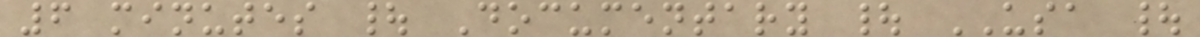6 minutes | Documentary | USA |
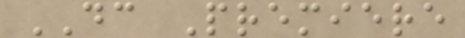DC Premiere
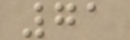71
